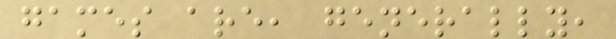games are, generally,
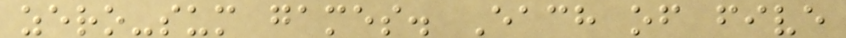zero-sum games. Each of five
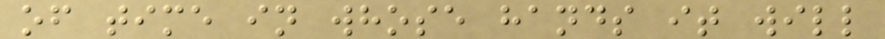of time in whose hands it will
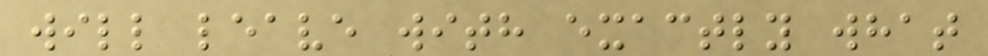will leave with exactly what
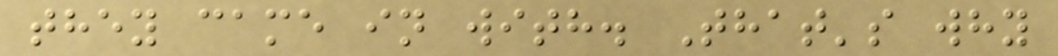they came in with. That's why
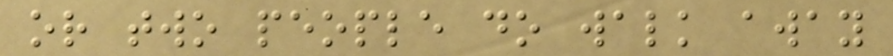or two people do walk away
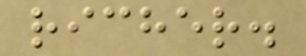richer.
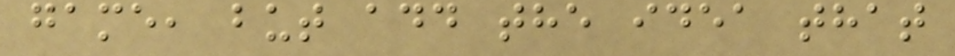game, but add the idea that
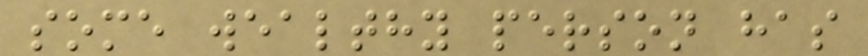some wealthy person has
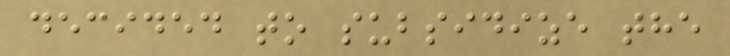decided to subsidize the
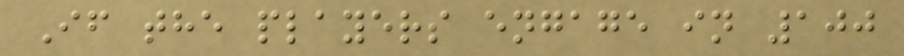If the players engage in 100
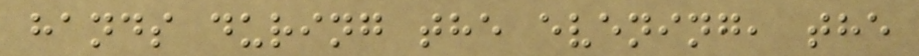hands during the evening, the
